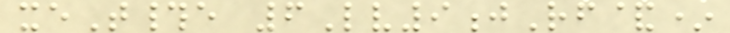xeT#e 6Lv9jRf&*
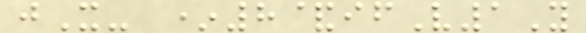jX- *8&ifV1Y
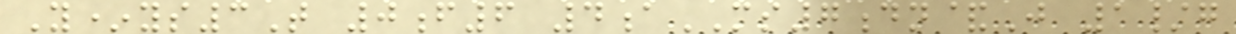Y*ys3T 0f6 4aMS7dn&J 1/g
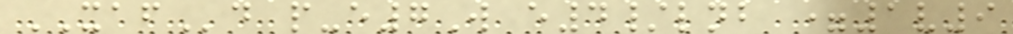XAFd p-e7W e4/lnb =1v9
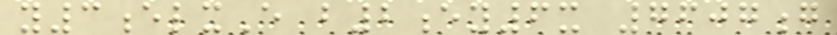y3elxE b2ey6x 7607g
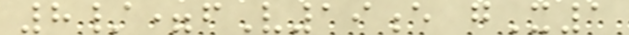8/=fV19e gX1
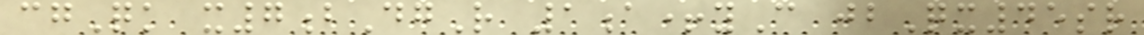cgQk x7bDgR 1a+yC jbQx45sr
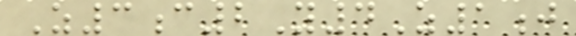Z3c2Y4Z1j
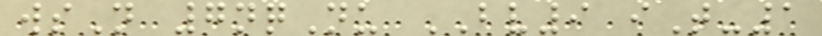wsN 7nqNu BV9 iT-1
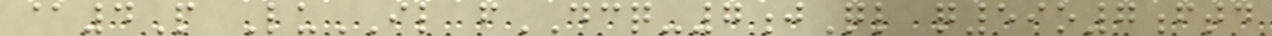@4P LuIL fDCQ-7jQl q59o7ftd
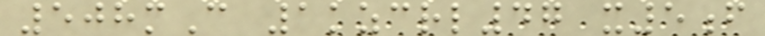508mC 1kzcrl47 x5f
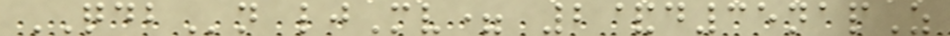QDBn ljMv= 2&d35napZ
